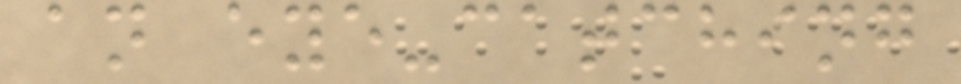an eye-catching
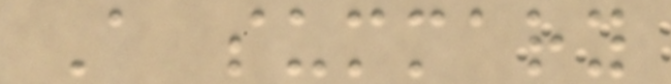A summary
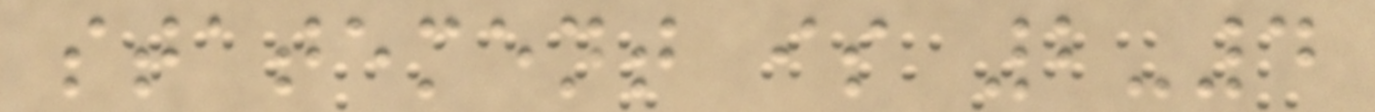statement is 2-4
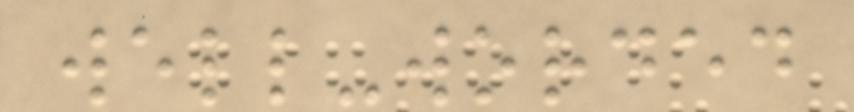well-worded
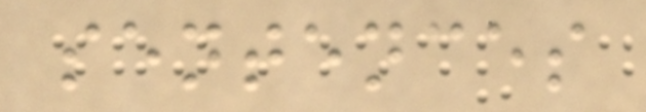sentences
